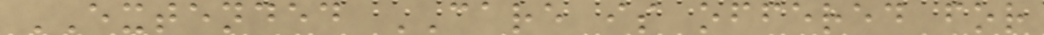EXTENDED CARE is offered for
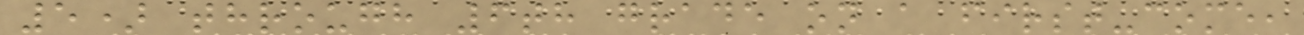5) through 6th grade on a first-come,
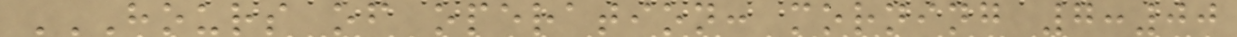HOURS OF OPERATION: MORNING 7:00
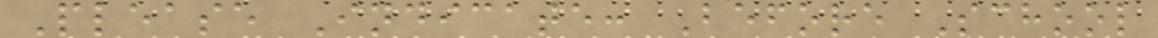Please Indicate: Before School
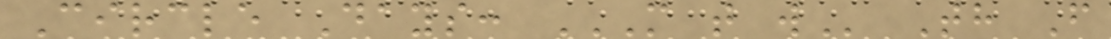Circle Days: M T W Th F
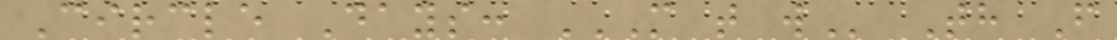Circle Days: M T W Th F
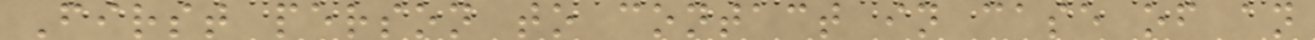First person to contact in case of an
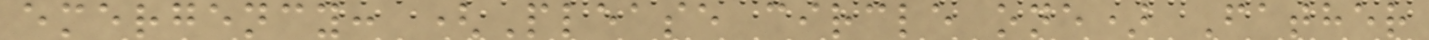emergency: (Please circle one) Father
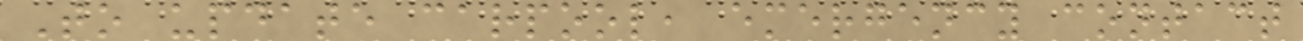To update carpool, emergency contact
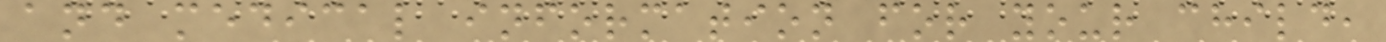and medical information for your child,
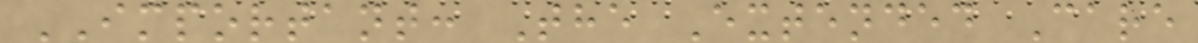IMPORTANT: The Extended Care
